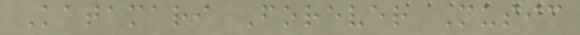Katamari Forever Music
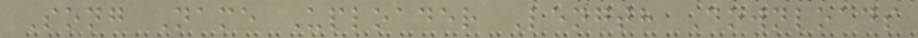Song Name Uploader Length Downloads
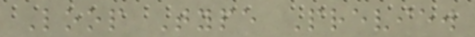Loop Type Preview
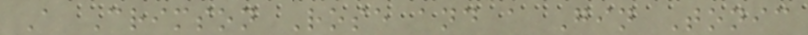A Crimson Rose and a Gin Tonic
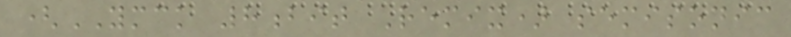(YMCK 8bit Remix) semisonic
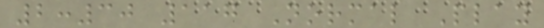2:30 117 Normal Play
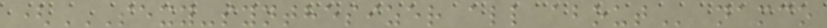(SEXY-SYNTHESIZER ALL ABOUT namco
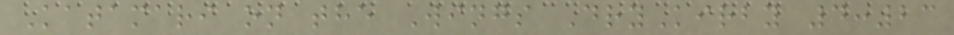Katamari on the Wings DryKirby 4:23
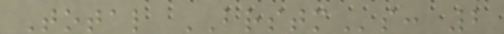Total BRSTMs: 2
